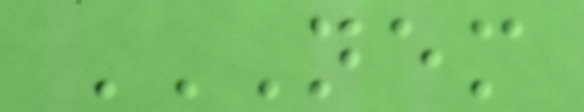NEM
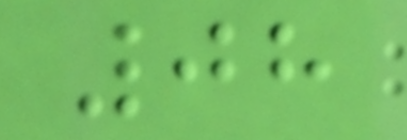08
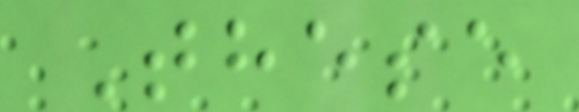These
